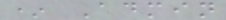* Admin
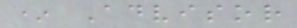* Advisor
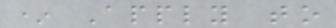* Apply to
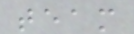team
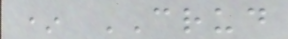* CRUD
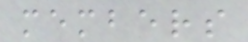members
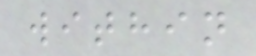within
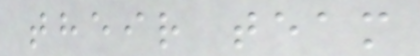their team
